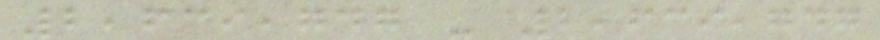2,639,747 - 2,639,747
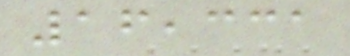16,331
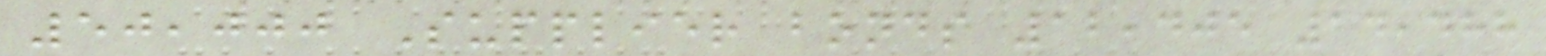50,000 Supplier bonds 12,405 14,488
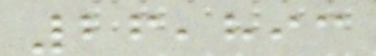26,893
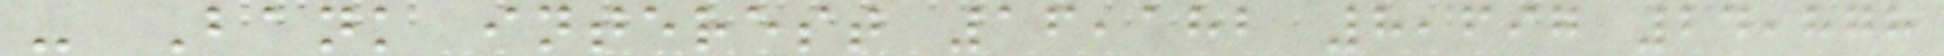- Bank interest 16,182 8,697 24,878
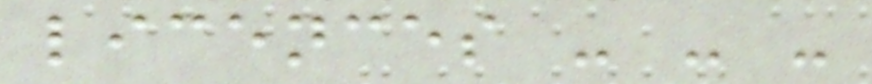licences - - -
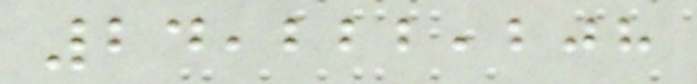24,222,208
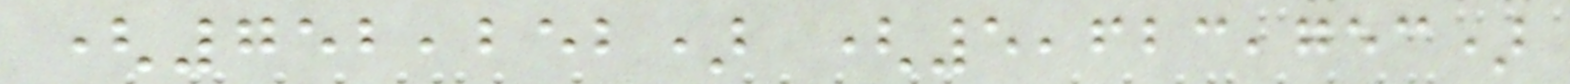(752,252) (5,623,753)
